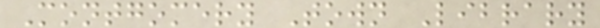Montgomery Town Library
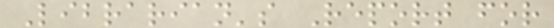Librarian's Report for
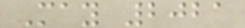May 2021
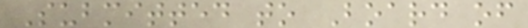Submitted to Board of
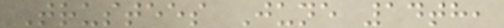Trustees June 14th,
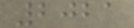2021
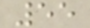55
